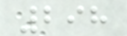298
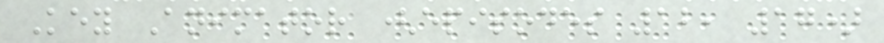Key Animator (episodes 12, 17)
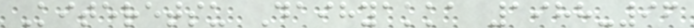Kiteretsu Daihyakka 1988-96
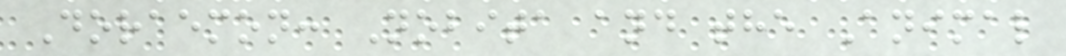Doraemon: Nobita and the Animal
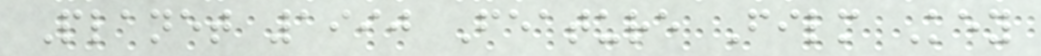Planet 1990 Feature Film Key
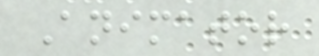Animator
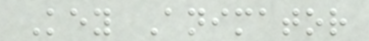Key Animator
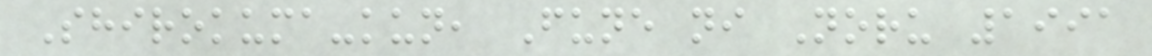Shirokuma-kun, Fune ni Noru 1991
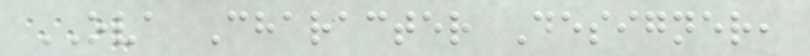OVA Character Designer,
